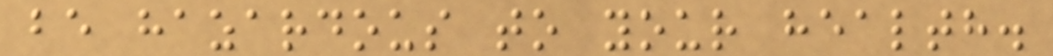be hazardous to your health.
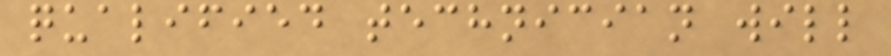qualified technician will
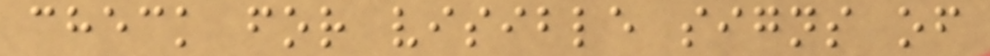check for visible signs of
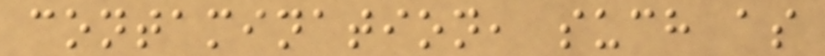contamination, such as
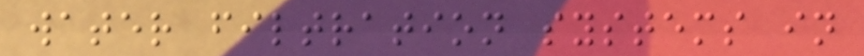water filtration systems in
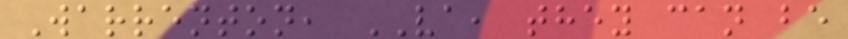Warrenton, VA, they can be
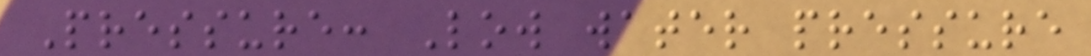Pressure: Low water pressure
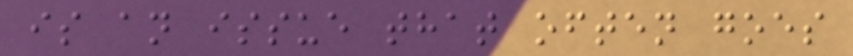is an issue that often goes
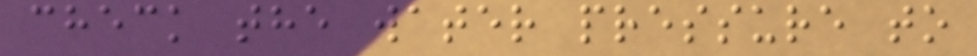check the water pressure to
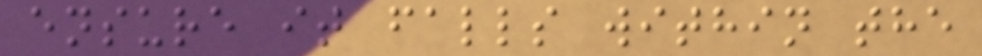ensure it falls within the
